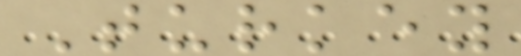Turkey
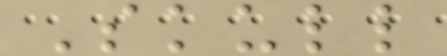Skull
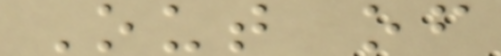Out of
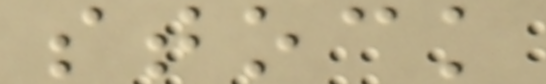stock
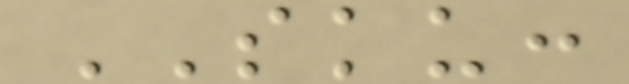SKU:
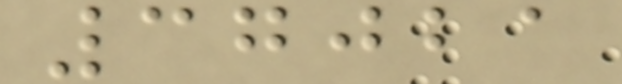37021
